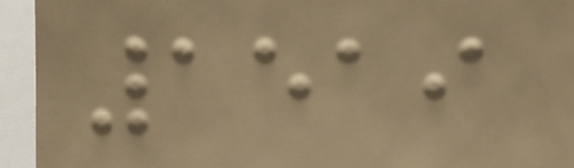1519
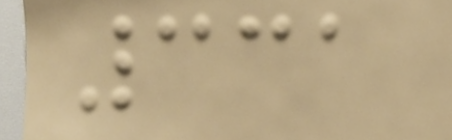331
